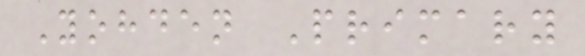Yohden Primary
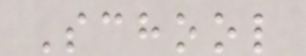School
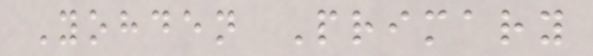Yohden Primary
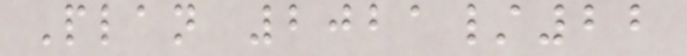Plan 2021/22
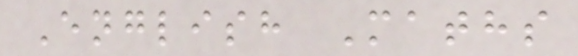English Maths
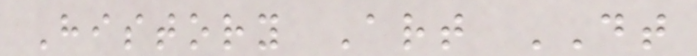History Art DT
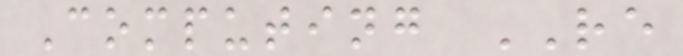Computing RE
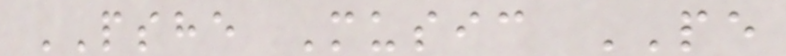PSHE Music PE
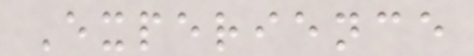Experience
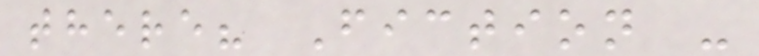there? Fiction -
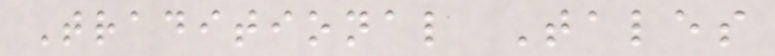Traditional Tales
